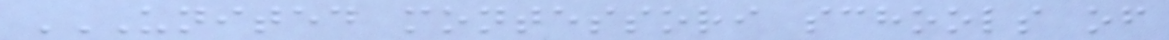UNITED MONTESSORI SCHOOLS OF
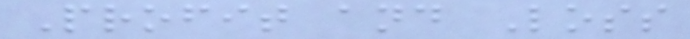Profit and Loss
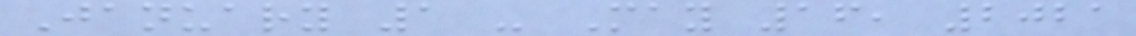January 1 - May 16, 2021
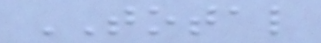TOTAL
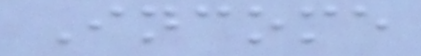Income
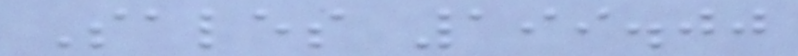Sales 199.00
